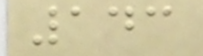143
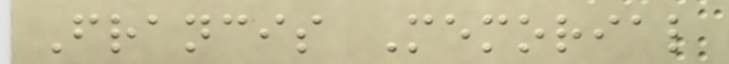Francis Memorial
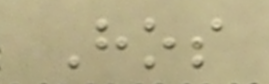Hos
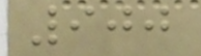900
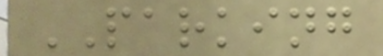PARKING
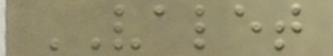VALET
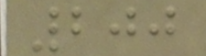200
